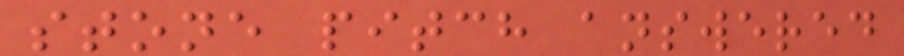stone pitch answered
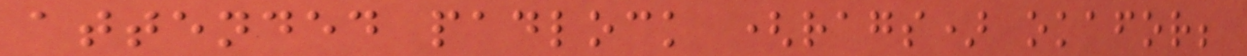attended padlock (rags) okafor;
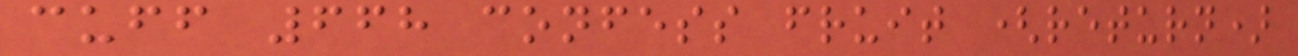cuff 668 confess fruit (return)
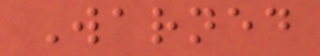Warned
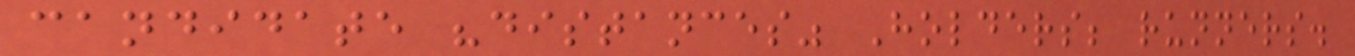candidate "distances" Holders; runners.
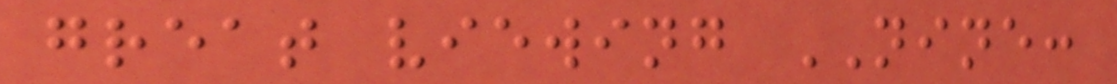great viewing NINE:
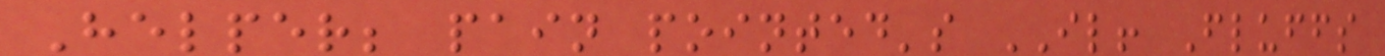Helper; pain pointed's IL! Fluffs
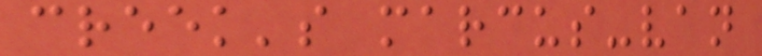creek's marcus-van
